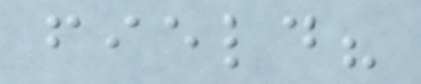field?
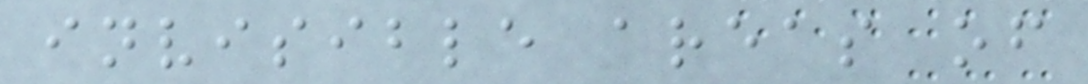invisible areas of
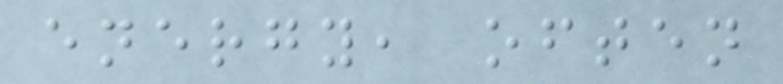energy, often
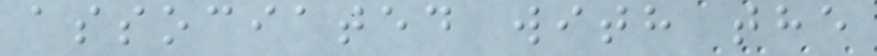associated with the
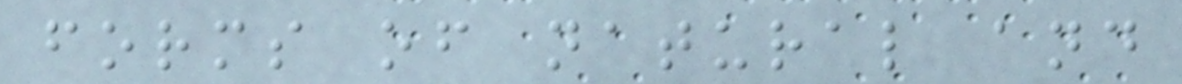forms of natural and
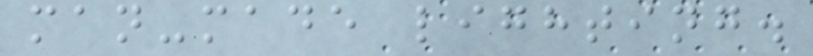man-made lighting.
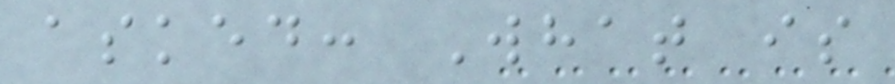asked: What is
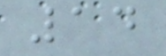14
